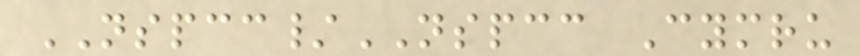NSPCC/NSPCC Cymru
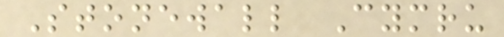Stonewall Cymru
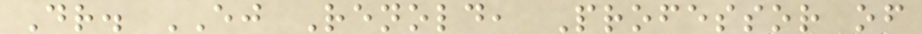Dr. EJ Renold, Professor of
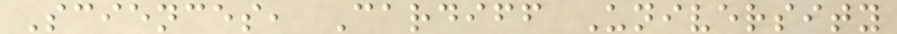Sciences, Cardiff University
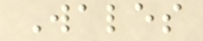Wales
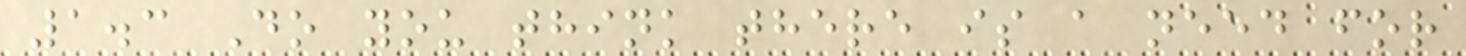1.3 Do you think there is a need for
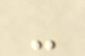-
